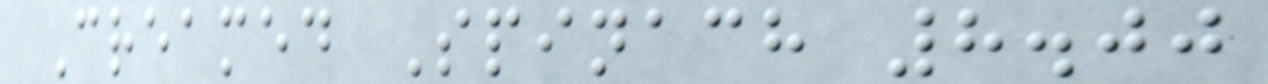Creamed Spinach 8.00
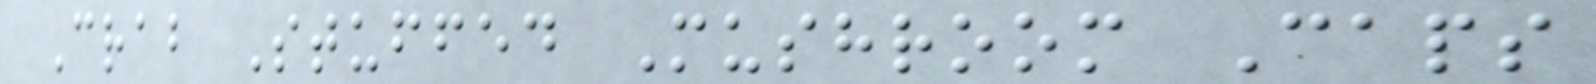Crab Stuffed Mushroom Caps
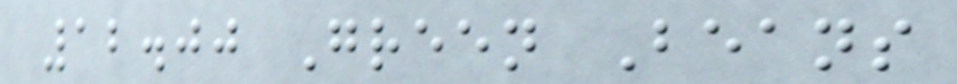12.00 Green Beans
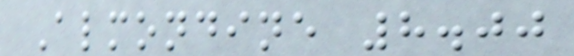Almondine 8.00
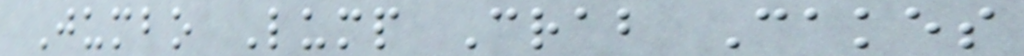Jumbo Lump Crab Cakes
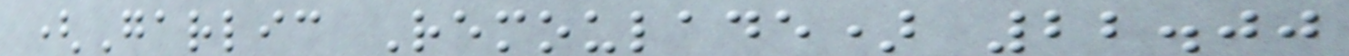(Garlic Remoulade) 22.00
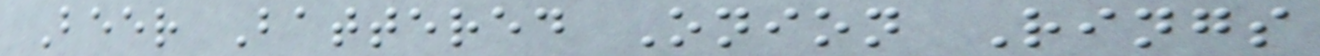Beer Battered Onion Rings
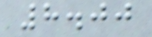8.00
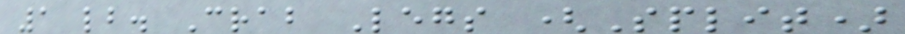1 lb. Crab Legs (Split)
